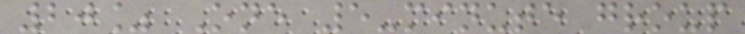20% One 5-minute group
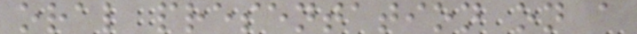oral presentation on a
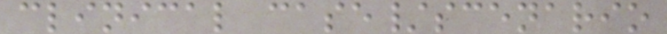clinical case/scenario
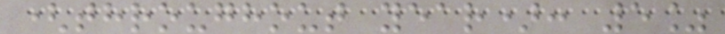(throughout year): 5%
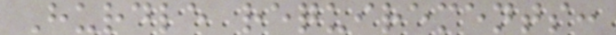Hurdle requirements:
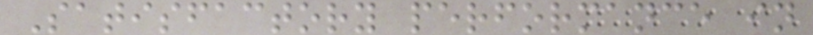Satisfactory performance in
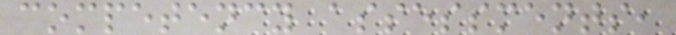competency assessments,
